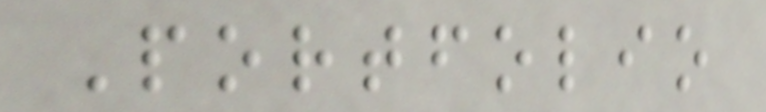Portfolio
